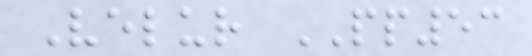Velur PP53
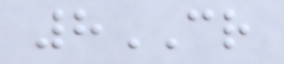8CR
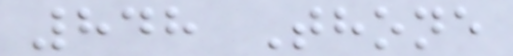848 Thone
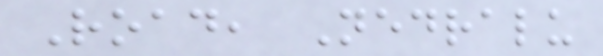Road, Nedralu
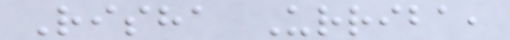Risha Urriba,
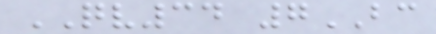QV34 7BC
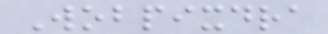Wobpixdra
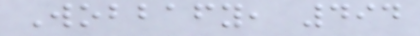Wobbafy, 494
